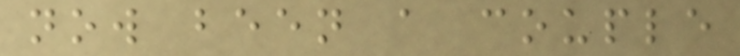now been a couple
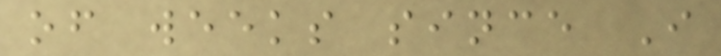of weeks since I
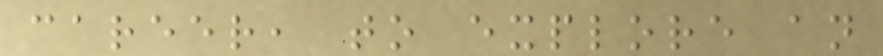career, to explore an
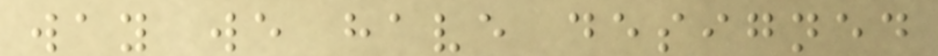way we have designed
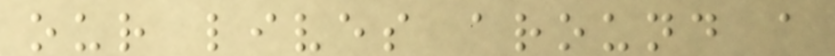our lives around a
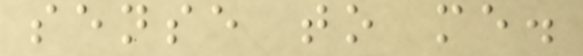sense to me.
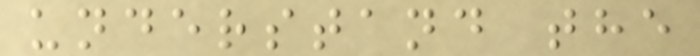understand the
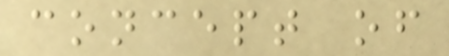concept of
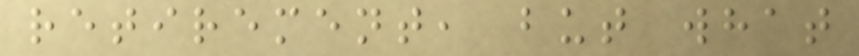retirement, but what
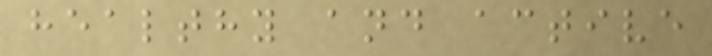healthy and active
